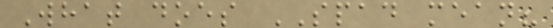What does SPAD mean?
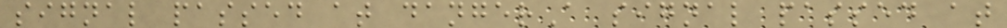signal passed at dangerA signal passed at
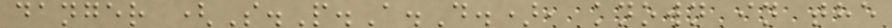danger (S.P.A.D.), known in the
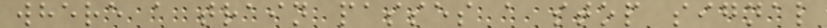where a train passes a stop signal
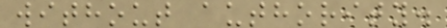without authority.
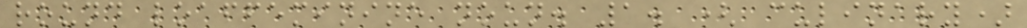round loaffeminine noun. 1. ( culinary)
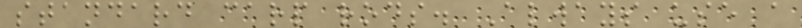standard carp rods. Always use a
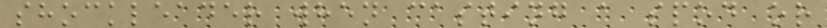shockleader when casting a spod or
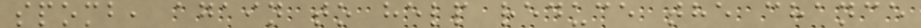spomb, again to help reduce the chance
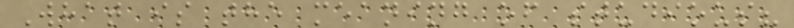What is the meaning of studious?
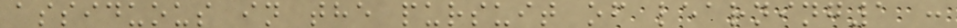assiduous in the pursuit of learning1 :
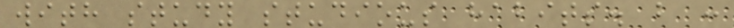with study studious habits. b :
